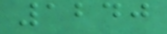1240
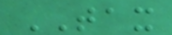TAX
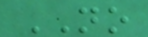NO
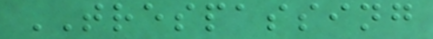TRESPASSING
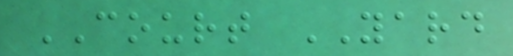COURT YARD
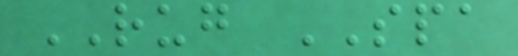RUG SPA
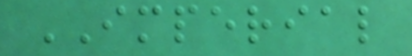IMPERIAL
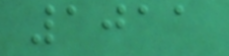1011
